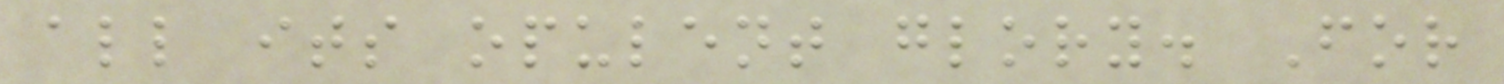all its opulent glory. For
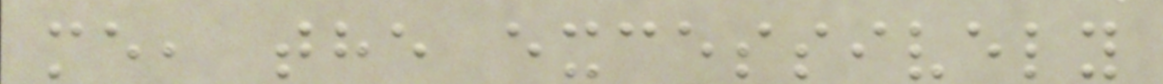me, the excessively
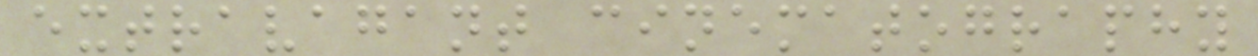extravagant cinematography
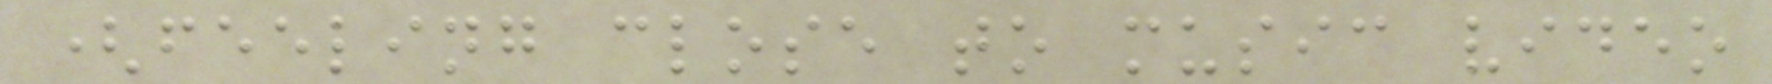(feeling close to music video
